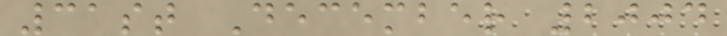31st December 2004
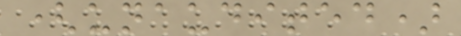(unaudited)
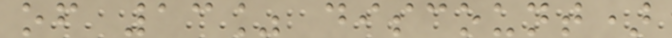of 13% discount)
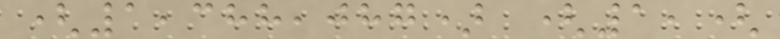(1,388,087) (1,(
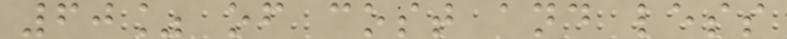60% of cost and less
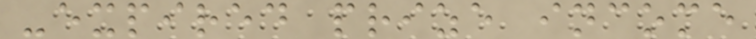-expired prize income
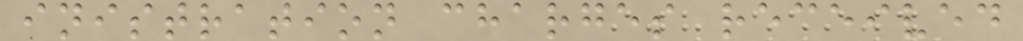inistration charges received
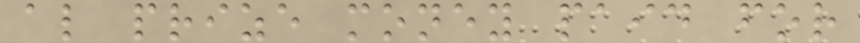al prize money paid for
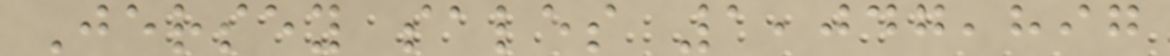Jersey sales 1,047,897
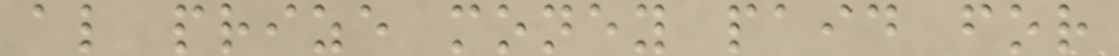al prize money paid for
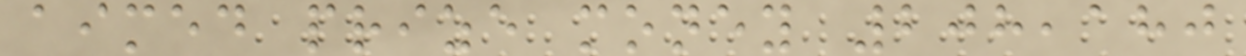aimed prize money 208,180
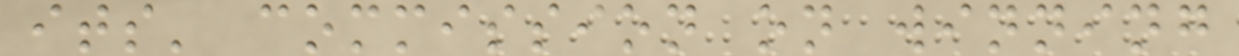its' commission on winning
